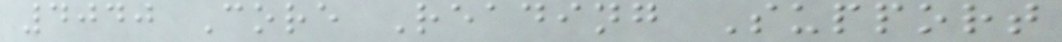4040 Core Reading Support
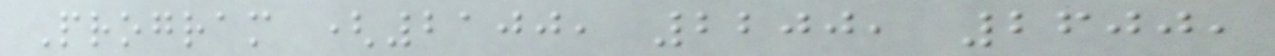Program (2100, 2200, 2600,
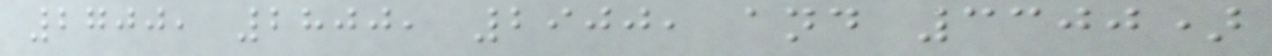2700, 2800, 2900, and 3300)
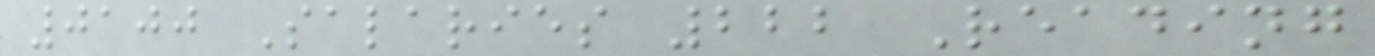0100 Salaries 222 Reading
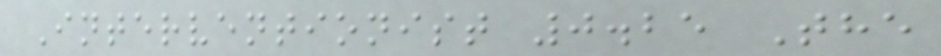Interventionist 0.25 The
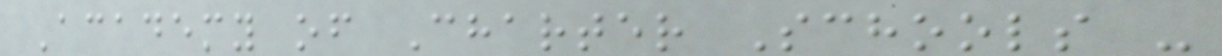Academy of Charter Schools -
